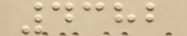4382
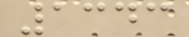1343
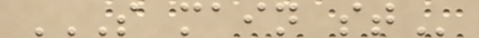S MAIN ST
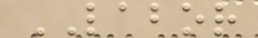LABOR
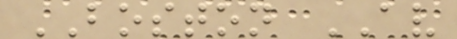BOSTON AV
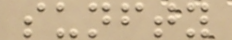sunfty
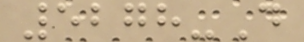5278-D
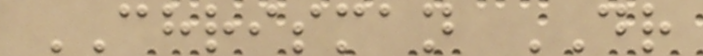CHRISMAN DR
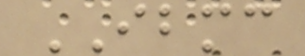IBMC
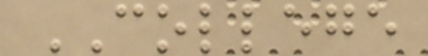COLLEGE
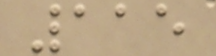115
